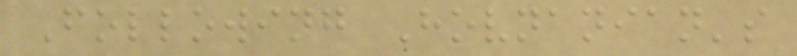Following Hovnanian's
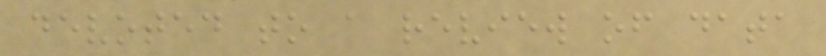devoted to a review of data
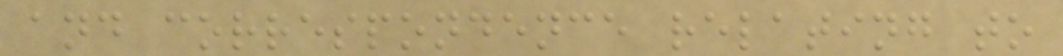and correspondence relating to
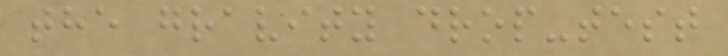the gravity drop-test
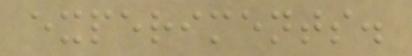experiments.
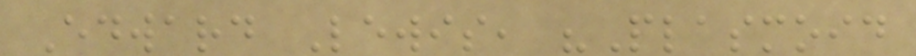Edward Lewis, "Plasmoid
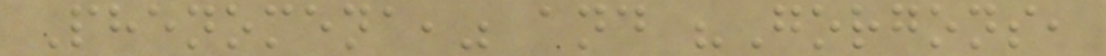Phenomena," and "Gorgons,
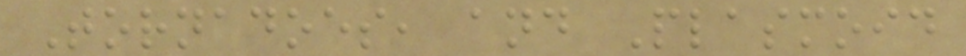Tornadoes, and Plasmoid
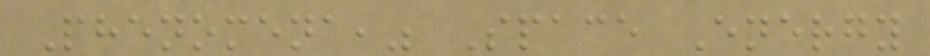Phenomena," Space Energy
